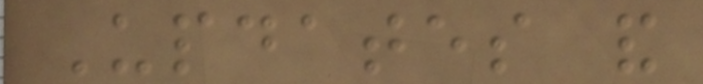Updates and
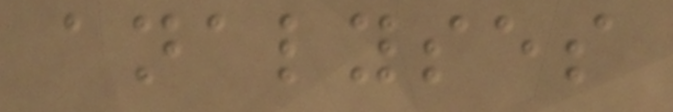analyses
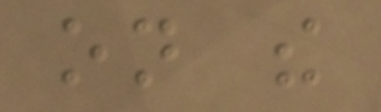on the
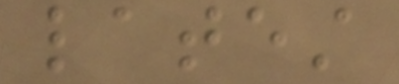latest
